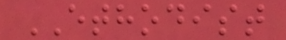ETHODIST
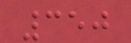350
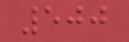500
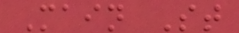Main St
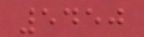5450
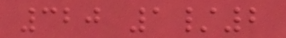320 1/2
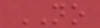NO
